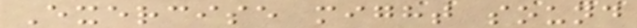Exercise might sound
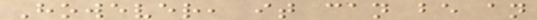However, it can be an
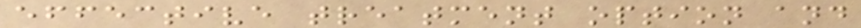effective treatment option and
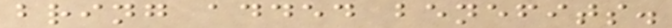bring added benefits.
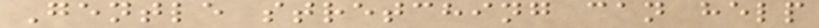Gentle stretching can help
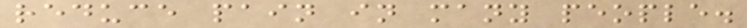reduce pain in many people.
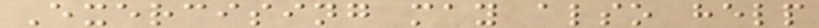Exercising may also help
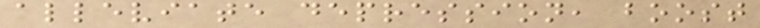alleviate depression, boost
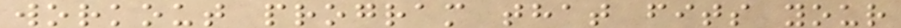workout program that fits your
